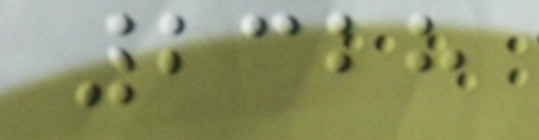2328
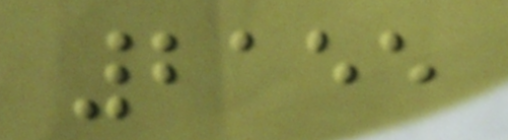2155
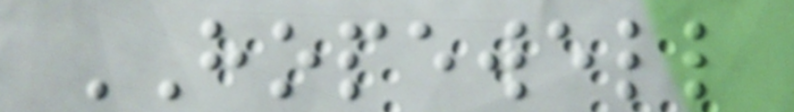HOPEWELL
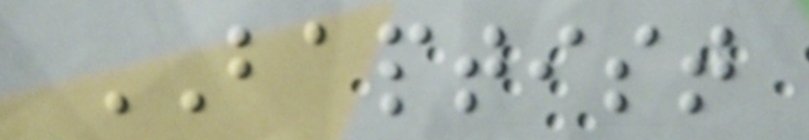BAPTIST
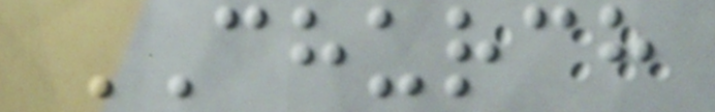CHURCH
